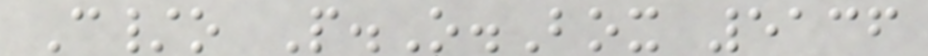C/o P.O.Box 5136
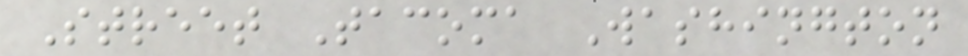Street Tacoma Washington
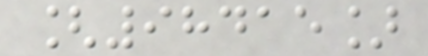[98415]
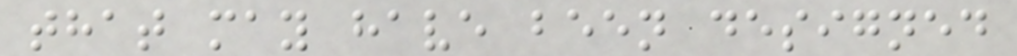that may have been designed
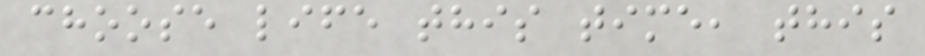choose life this time, this
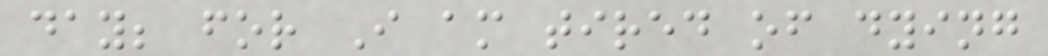day; for I am tired of dying
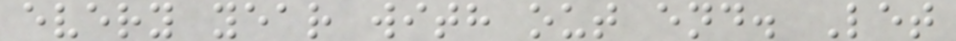every year with out end. Let
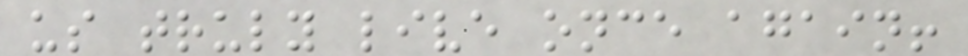us truly live once again!
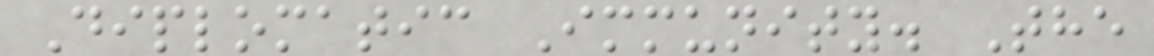Diplomatic Immunity. The
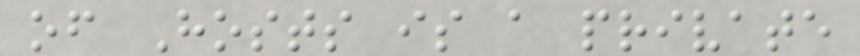of Hosts is a private
